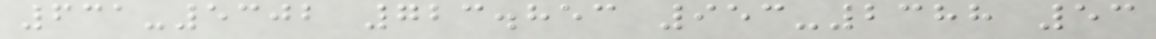631-5302 723.853 953-2388 53
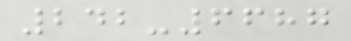242-6687
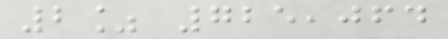2% 725,064
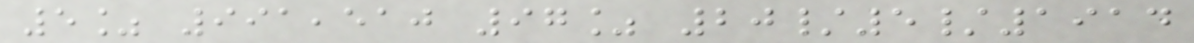5% 991,510 97% 20/5/1914
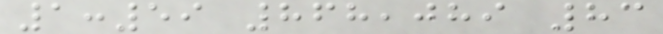1:59 868,089 83
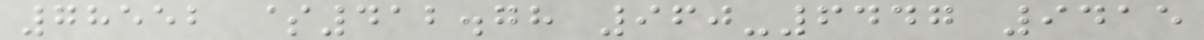78552 $412.78 960-6447 9415
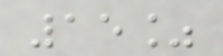15%
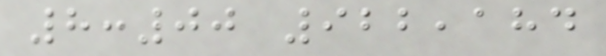8:00 922,184
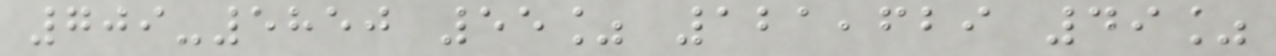709-5850 55% 121,629 49%
